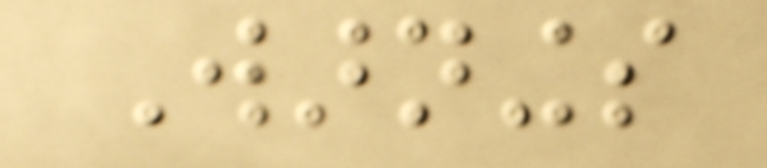Warnings
